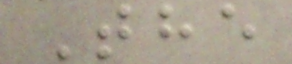The
